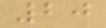20
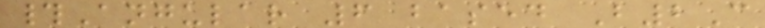#Angular 6 based B2C
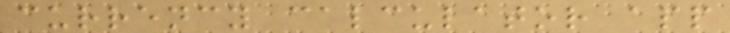currency calculator app
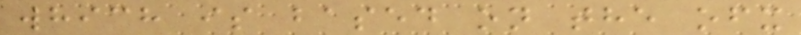which is based on the ofx
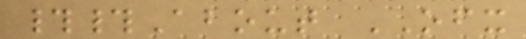##About OFX
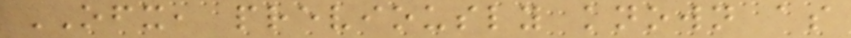OFX, previously known as
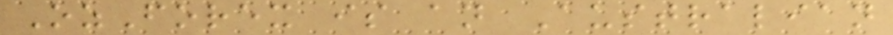OzForex is an Australian
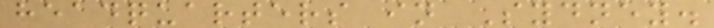headquarters in Sydney.
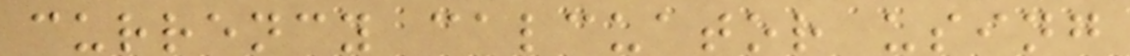currency calcuator using
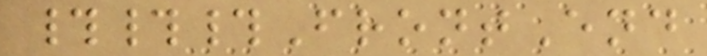###FrontEnd
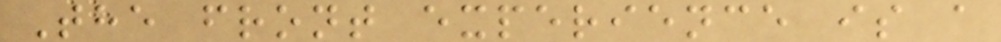The front experience is a
